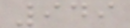949
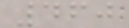460
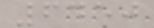6450
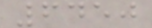6450
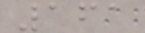161
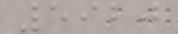5920
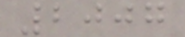2007
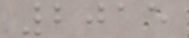2015
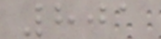801
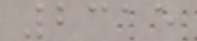2315
